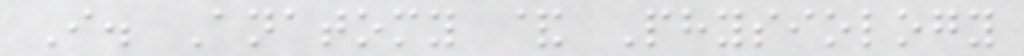I. Anatomy & Physiology
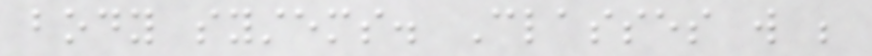body systems. Classes will be
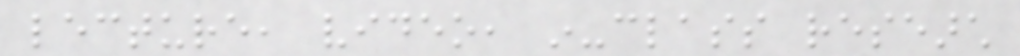lecture, video, in-class research
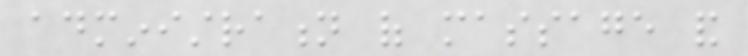administration of massage and
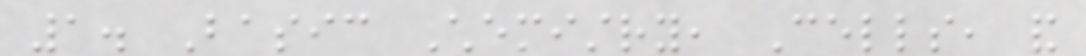1. Basic Chemistry, Cells, and
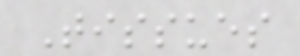Tissues
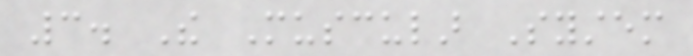3. The Muscular System
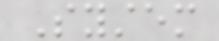System
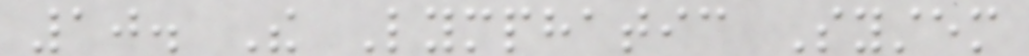10. The Lymphatic System
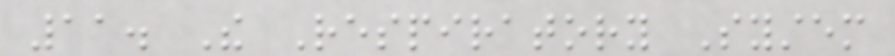11. The Respiratory System
